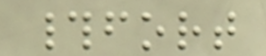#fort
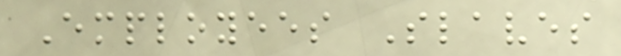Employees Slaves
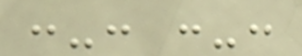:-: :-:
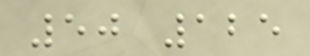50 125
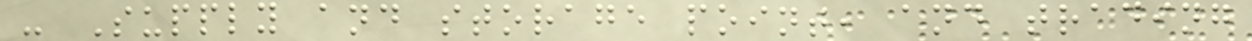- Supply and storage point, and trading
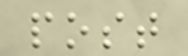post
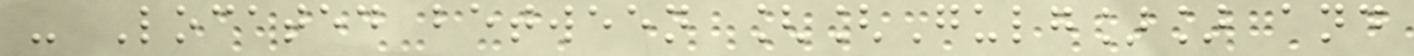- Located between [[Gulg]] and
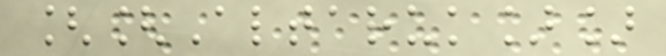[[Altaruk]]
